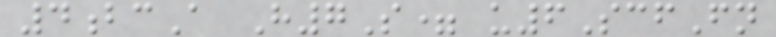4bcA H7S= u6ScfFn
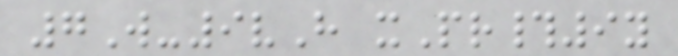7W-9vH xPr#9y
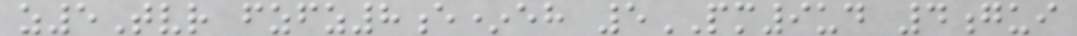z5Tvr fzfz8e*eh 5PM9ud 4gui
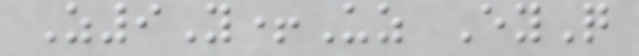Z9Y+Uz EyQ
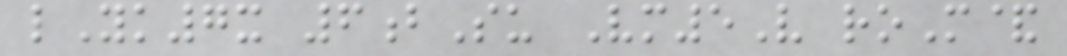lYk7x 6bSu Vm5V roM&
